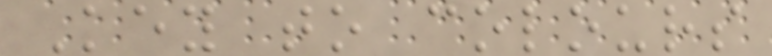Key to colours
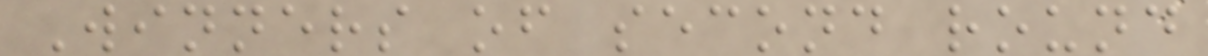Winners of second round
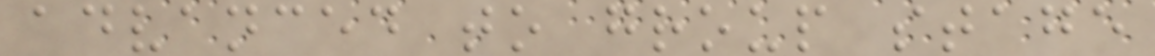advanced to group stage
